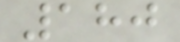180
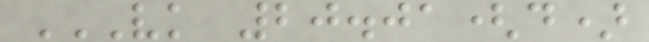VK 20.01(D)
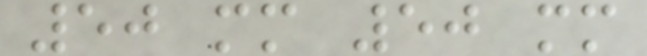50 mm 50 mm
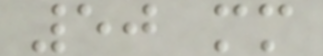50 mm
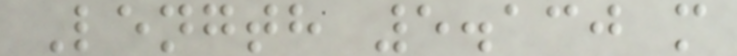Length 5.130 m
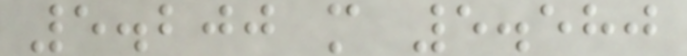5.200 m 5.580
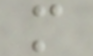m
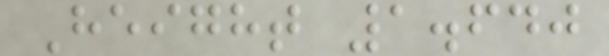Height 1.640
